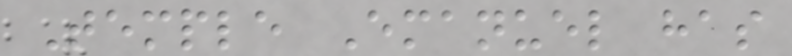Temple Emanuel has
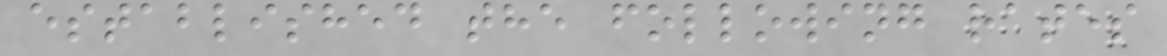established the following rates
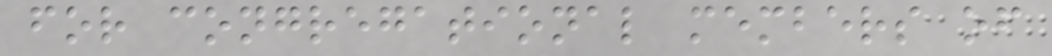for congregational members of
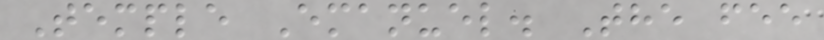Temple Emanuel. The fee
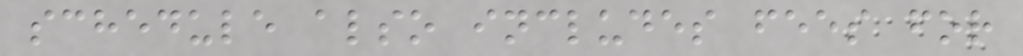schedule also includes fees for
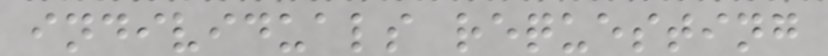individuals requesting
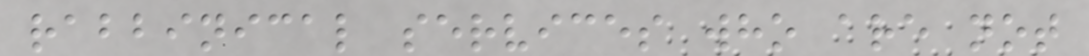rabbinical services who are not
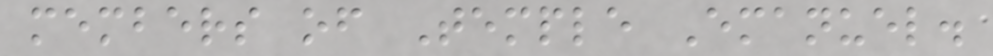members of Temple Emanuel.
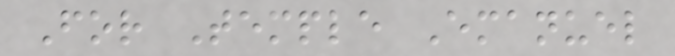For Temple Emanuel
